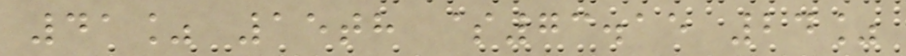41% 15th $73.15 24%
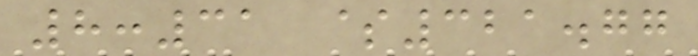8:31 $321.77
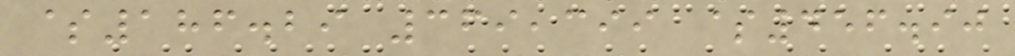$186.29 369,399 $456.90
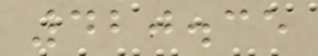420.35
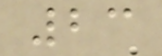23
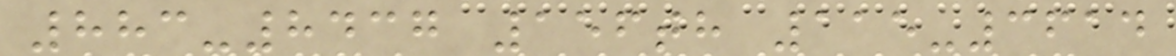883-8437 156th 115-3614
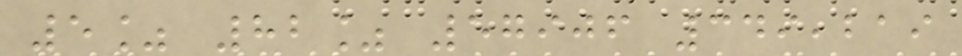5% 82% 57906 349,219
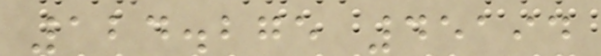124.275 45194
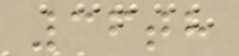36th
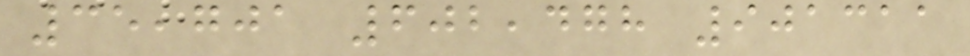35,701 602,478 901311
